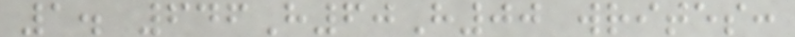1. 646H60H00 writes:
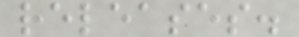releases.
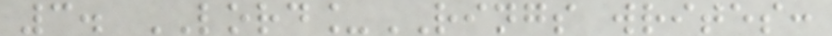3. LORD_RINGS writes:
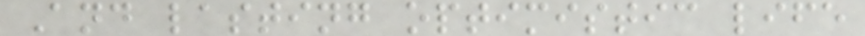And lasting optimistic life
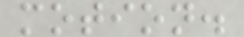motion.
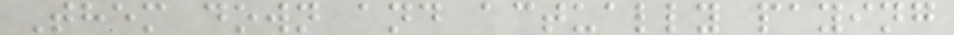Them down and actually paying
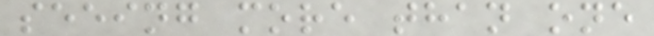seeing more than one
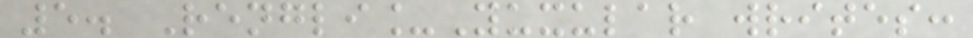5. Rengli_Yuxular writes:
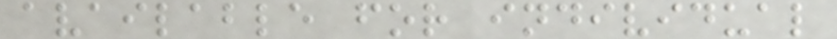available for individual
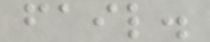fail.
